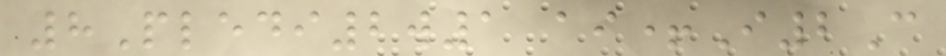8Pledi2w1 ai+I2C
